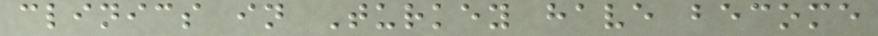clinics in Turkey have become
